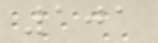101
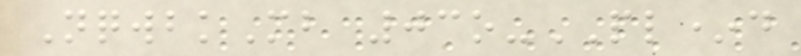NqwbkMb 03o-PL*d
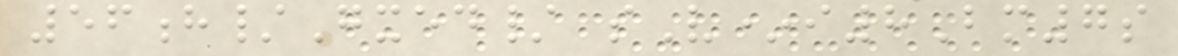56h/Gxed/ sV*i8Bm7s
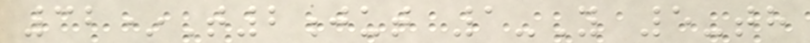32*T2jut 1-Y 5-th
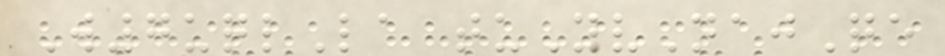W7uqlLa tuYvNajQe
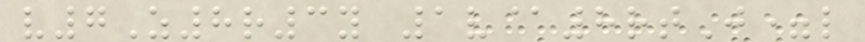v7Z8r3y 1v@8rtJ=l
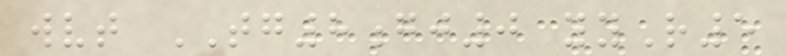wvt TG8gj0 yyR5
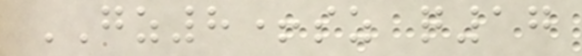GZ8+sz q17
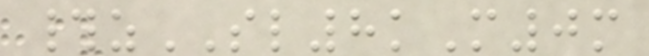#zSL8kM0m
